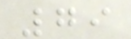79
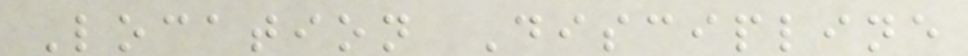Location Discipline
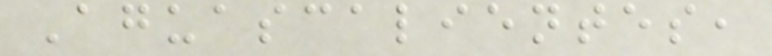Aguascalientes,
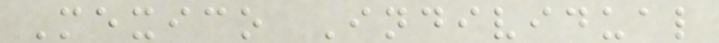Mexico Individual
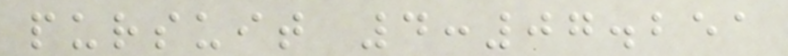pursuit 4:07.251
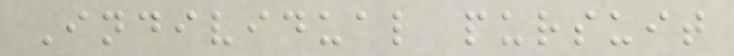Individual pursuit
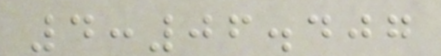4:06.407
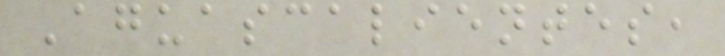Aguascalientes,
